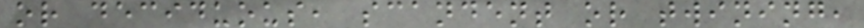or deciduous, scandent or twining,
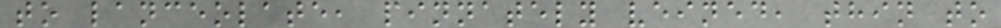to lanceolate, pinnately veined, thin to
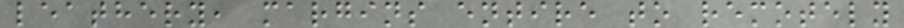leathery, margins entire to remotely
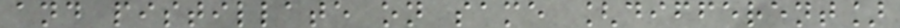and pistillate on same [different]
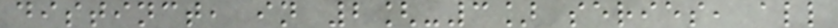distinct, in 2[-3] series, all
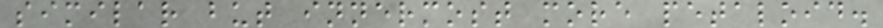similar but innermost more petaloid.
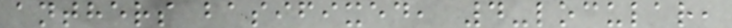anthers basifixed, 4-locular,
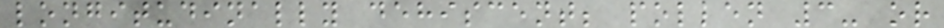longitudinally dehiscent; pollen 3- or
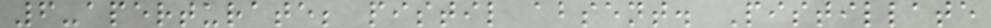6-aperturate; pistil absent. Pistillate
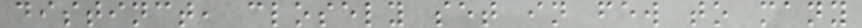distinct, closely set in few to many
